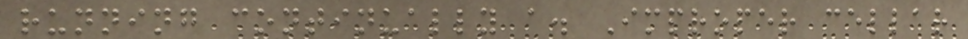running continually a. Improper cellar
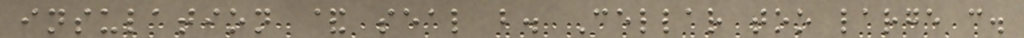insulation & seal b. Cellar too large c.
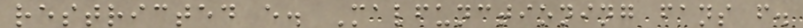restricted e. Malfunctioning fans f.
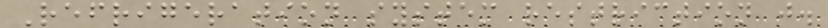Refrigeration system restriction j.
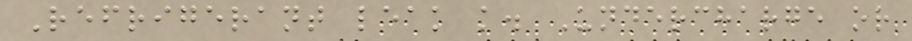Refrigerant leak k. Undercharge or
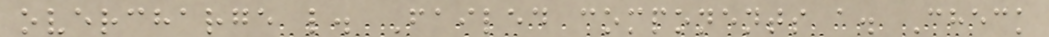overcharge l. Failed components a. Check
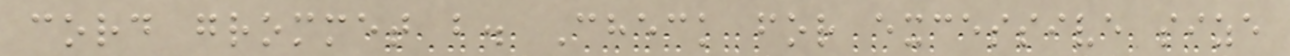cord grommet b. Check for excessive size
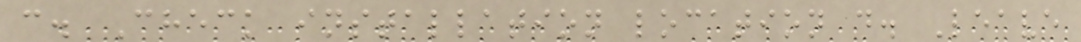c. Check installation location d. Leave
